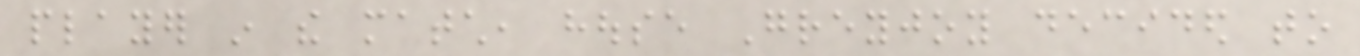player in the match, house Greyjoy decided to
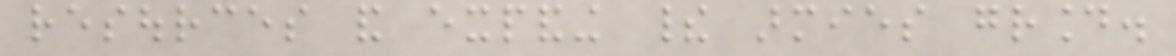resources and expanding their armies ground.
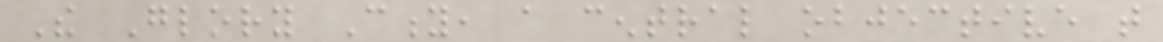The Glory City, a central objective that
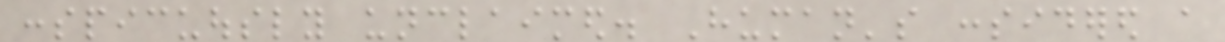conspicuously unclaimed. Human's considered a
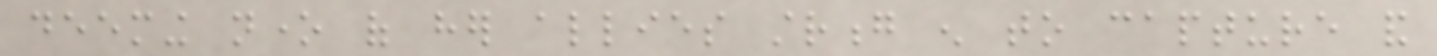deeming none of her allies strong enough to capture and
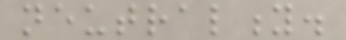neutrality.
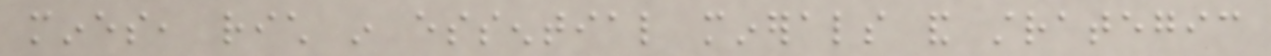mines, rich in essential minerals and strategic
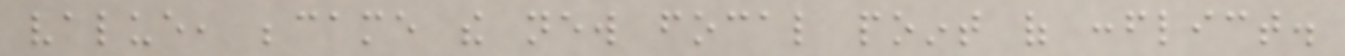value, became the new focal point of conflict.
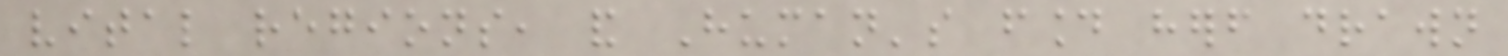vital regions, and Human's found herself drawn
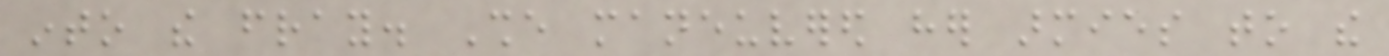into the fray. She maneuvered her armies to the
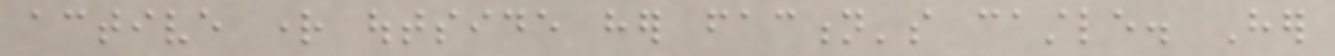active right outside her faction's castle. Her
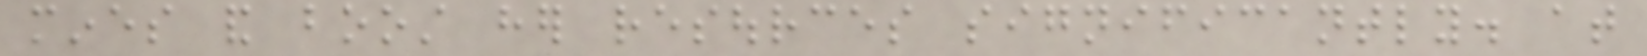mines and boost her resources significantly. at
